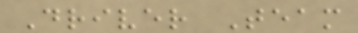Driver Team
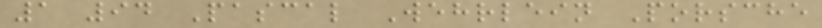1 94 Pascal Wehrlein Porsche
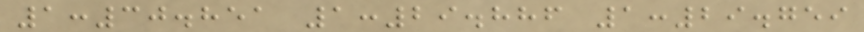1:30.851 1:29.886 1:29.759
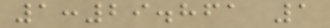1:29.861 1
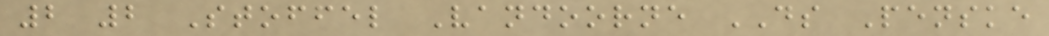2 2 Stoffel Vandoorne DS Penske
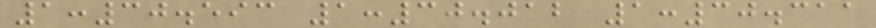1:30.593 1:30.012 1:30.311
